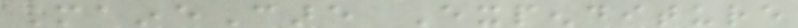MaineCare Expenditure
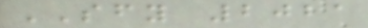SFY 2021
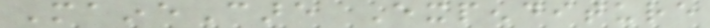MaineCare Expenditure
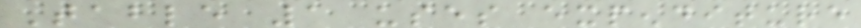Table 1 uses expenditure
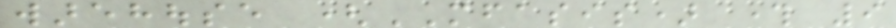warehouse (MFASIS) through 9
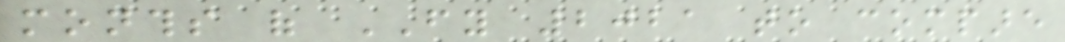months of FY 2021 to compare
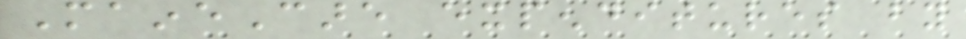MaineCare expenditures by
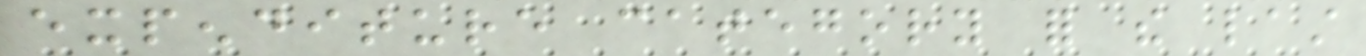expenditure category for the last
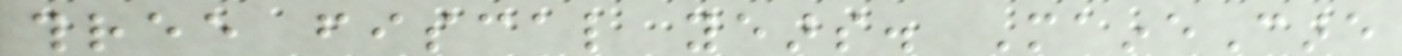three fiscal years. MaineCare
